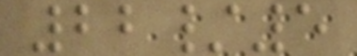22/5
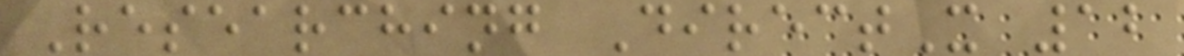Researching DirectX 12
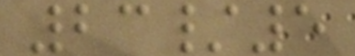23/5
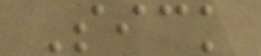Sick
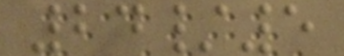24/5
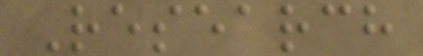Research
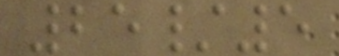25/5
